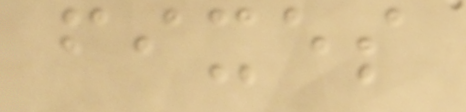fixes
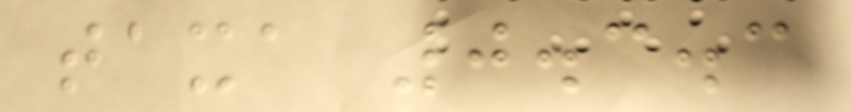taxa 0.3.3
